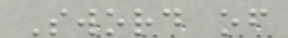Sword of
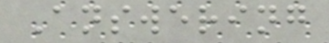Answering
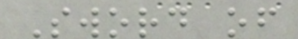Sword of
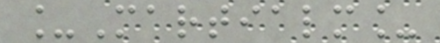_Martialm_
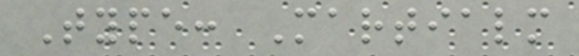Type: Martialm
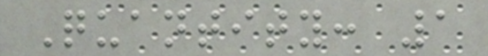Quantity: 1
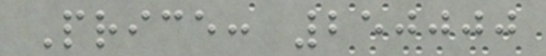Price: 250000
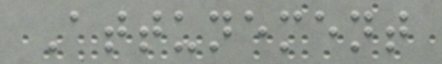Attunement
